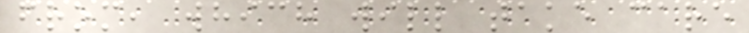from, which will take care
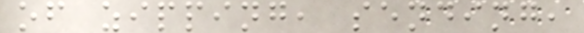of zipping, sending,
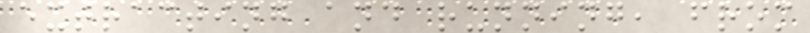extracting and running, from
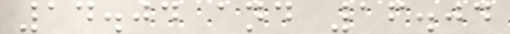14.04 and 16.04
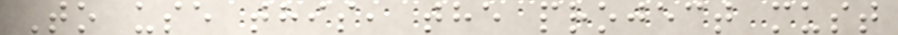To use this, the project must
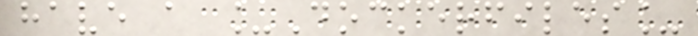have a _Dockerfiles_
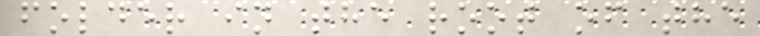folder in the root of the
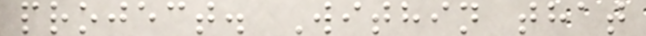project. Within that
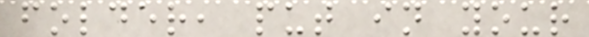folder, put in your
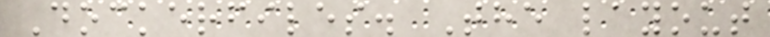Dockerfiles. The layout
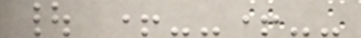| +--+--
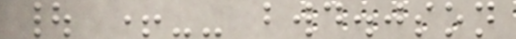| +-- bwd.json
